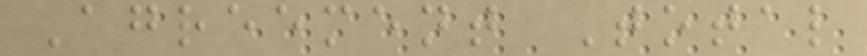Agreement Total
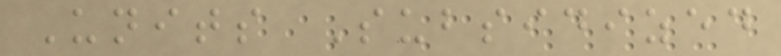Units Subsidized
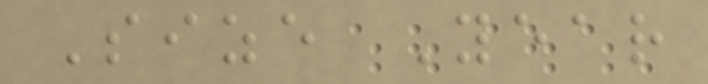Size Year
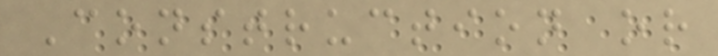Construction or
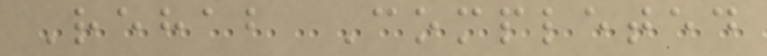Rehab Completed
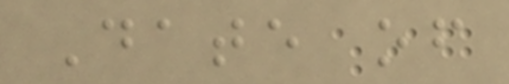Date of
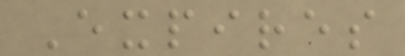Expires
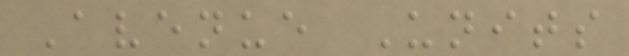Avenue Units
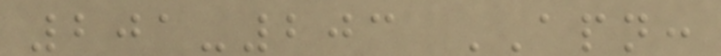201-203 APN:
